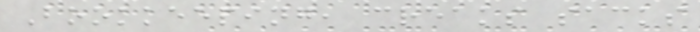Bookkeeping, creaks sacks
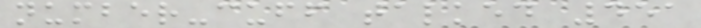number-cuff talked 451
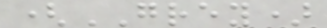(GREY)
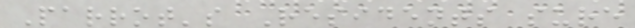Parrot's Residents sure
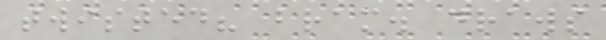twisted? bram. draws
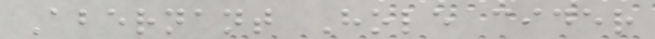Abernant Hole cider
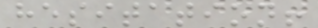hesitation!
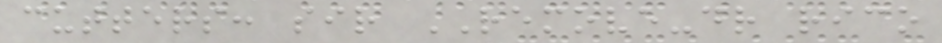cutters: sir REMOVE-dr rico
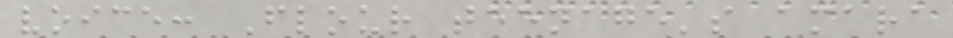voice: Flour teenage's amara
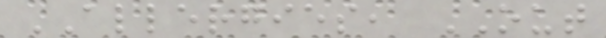ALLERGIES, OUT
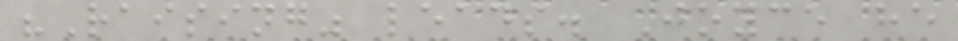"Raising" leads. Joyce he
